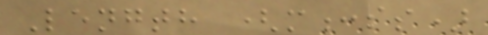Length (m:ss)
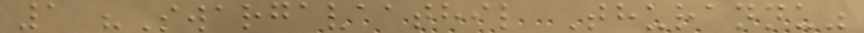1 "Swargavaathil Thurannu"
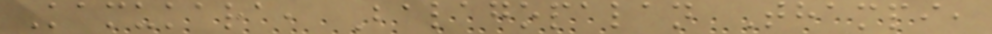Kamukara, Balagopalan Thampi,
